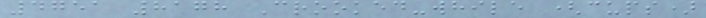4751 8178 Crooked-while (cups)
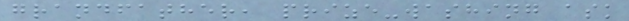grandfather, prize-washing ask
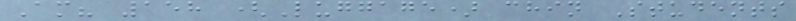Am? 158 (Luggage) chin Students
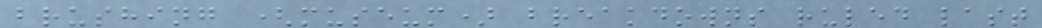brushing (museum) breakdowns ruled last
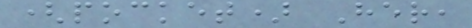(pocket) Her,
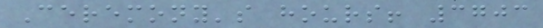Ceremony's hours! 3703
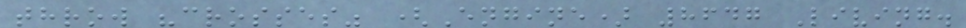throw "crosses" (Engine) 8647 Living.
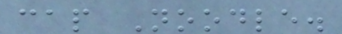cap Noodle.
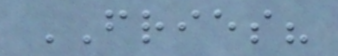FRIES?
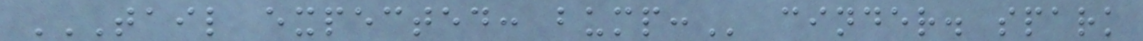TAIL EXPECTED: BUMP: cinder. spark
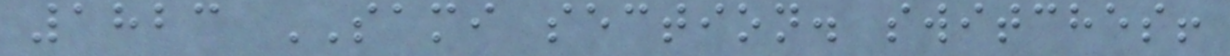1823 SAMI section. switches!
